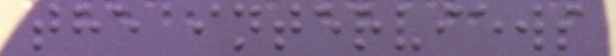the interviews
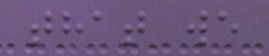that we
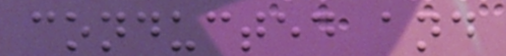conducted and
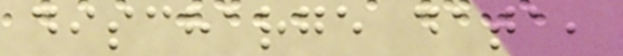discharge data,
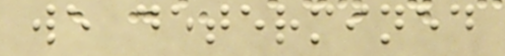we determined
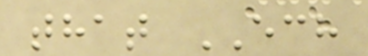that ECH
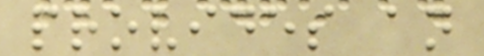provides an
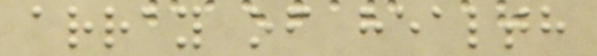array of health
